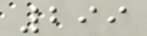299
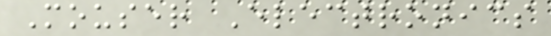Mouser Electronics
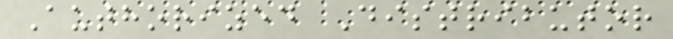Authorized Distributor
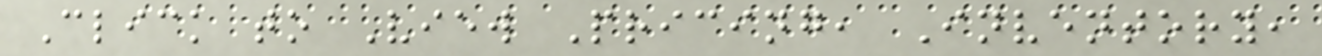Click to View Pricing, Inventory,
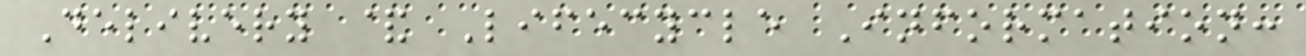Delivery & Lifecycle Information:
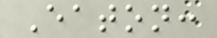Eaton:
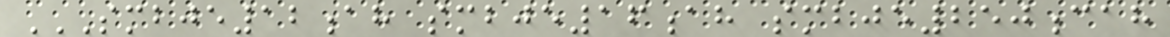SMBJE12AH SMBJE16AH SMBJE250CAH
